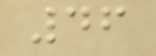46
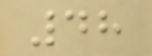48
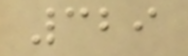329
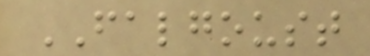FALGOUST
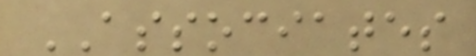ASSOCIATES
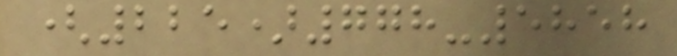(225)778-5858
